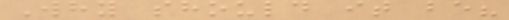Why should it be?
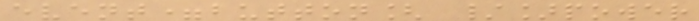event=button[ /]power
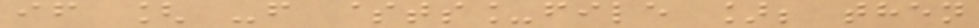if [ -f $ts_file ]; then
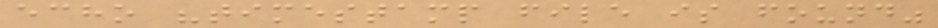echo "timestamp file is found"
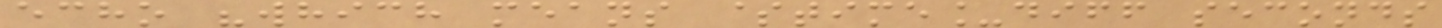echo "which means $time_diff seconds
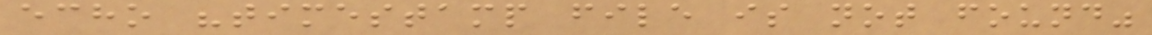echo "timestamp file is not found"
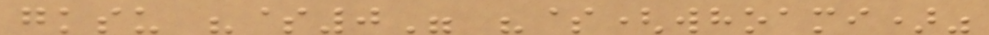gksu "$0" "$(whoami)"
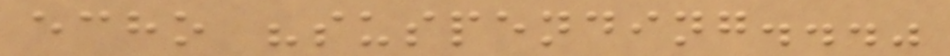echo "suspending..."
